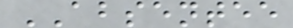ABSENTEE
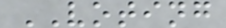VOTING
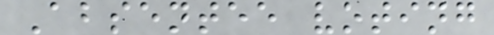Absentee voting
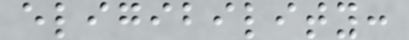eligibility:
